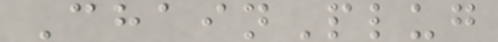ChainPlug
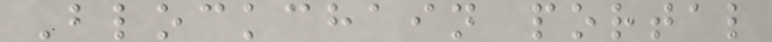Blockchain portal
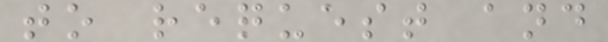to request and
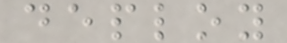deploy
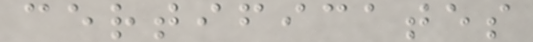certificates
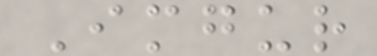Imgur
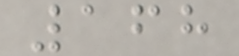168
